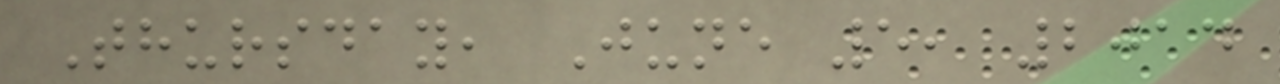Thursday, June 5, 2014
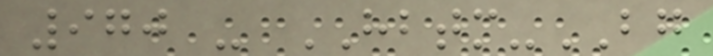970 - HBTM-BG
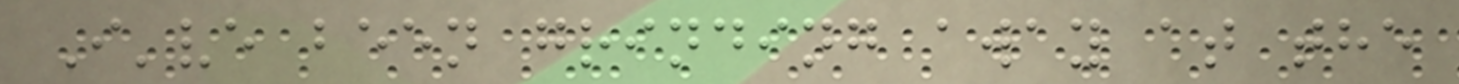I've been grinding away at the
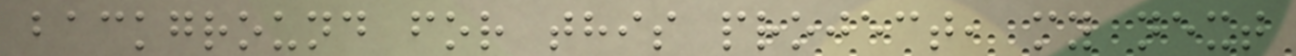background for this project, my next
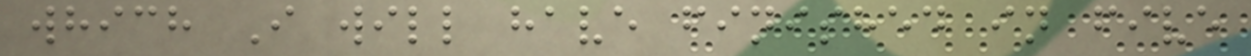which I will have finished in five
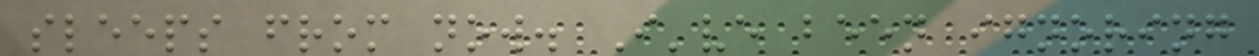sleeps from now. I've been ignoring
